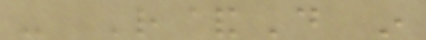- R&D in
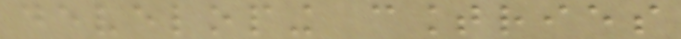developing countries
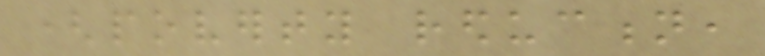(poverty reduction,
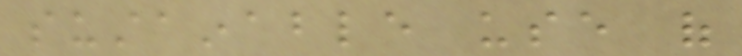sustainable use of
